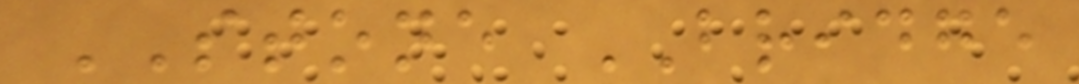STONE BRIDGE
